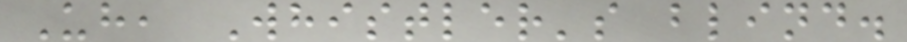Uh, Whistler's blind.
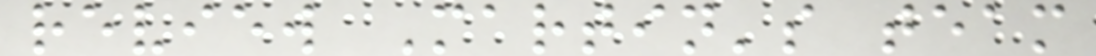review Martin's team
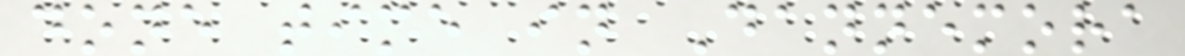done time in Dannemora
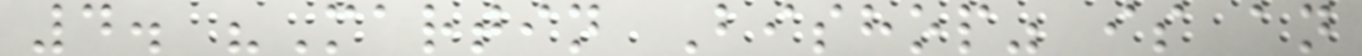4. "Martin Bishop" is an
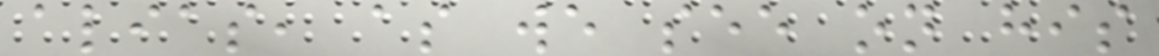alias, as we see on his
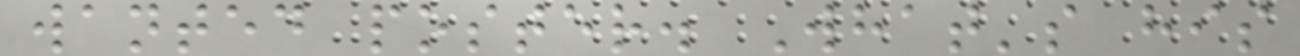wanted poster. What's his
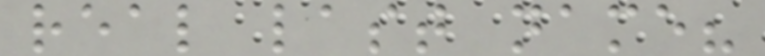real last name?
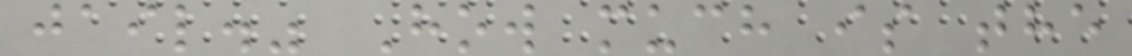jail." How much is the
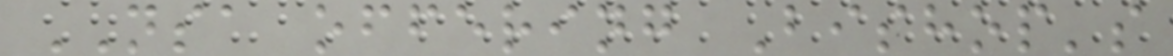NSA offering Bishop's
